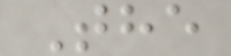The
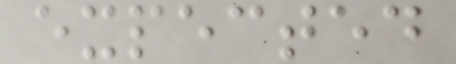expected
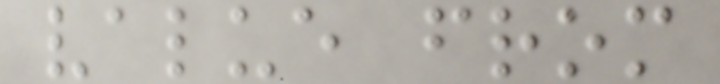value from
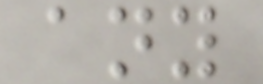any
